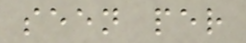seen per
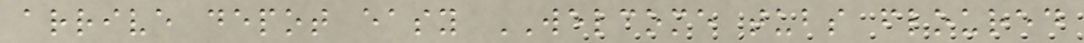arrive depot easy WELCOME tubs floured
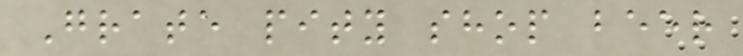Grate pity shop beer
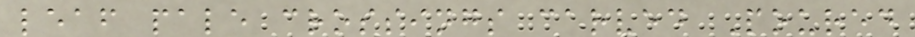leaf pale crossings carved Poured
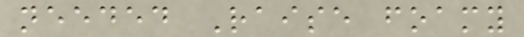needed Raise foamy
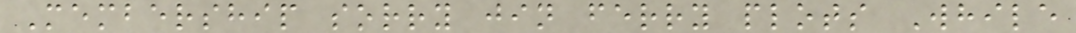Membership sorry jin ferry plots While
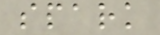spark
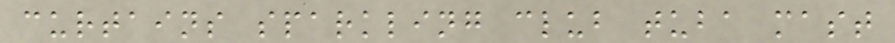curtains sparkling club tuba mast
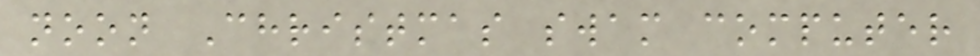noon Christmas swam computer
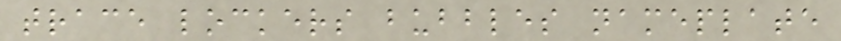trace lockers bubbles nameplate
